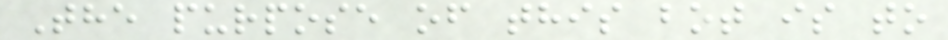The purpose of this bot is to
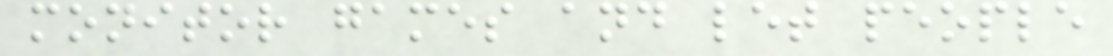monitor games and let people
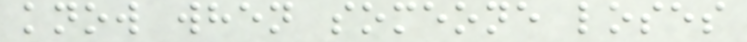know when someone loses
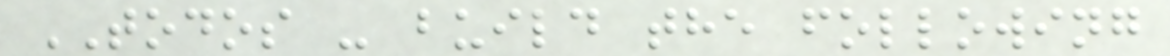TODOS - build the following
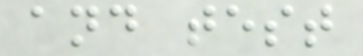and test
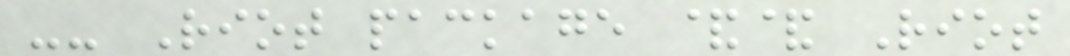-- Riot package && Riot
